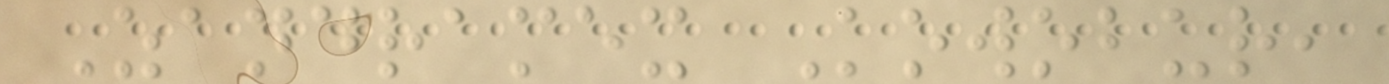Zandramex Kowobur,
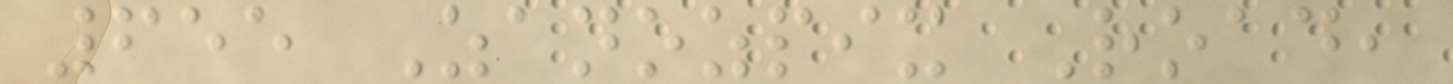655 Zanozpix Road,
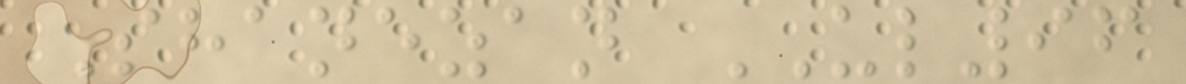Shanezan UL96
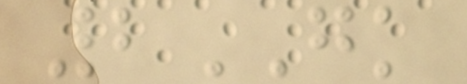2GK
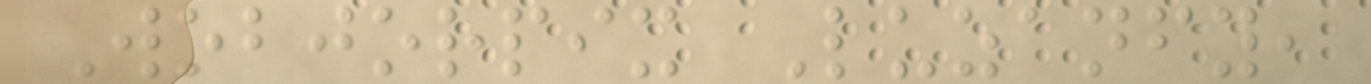Wobjorpix Luzanfy,
